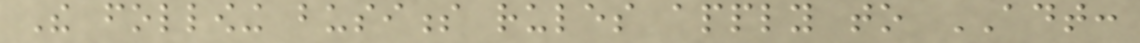The following business rules apply to ADT:
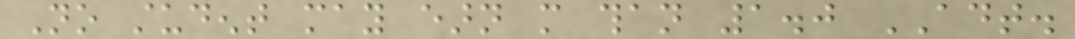No student may earn more than 1.0 ADT.
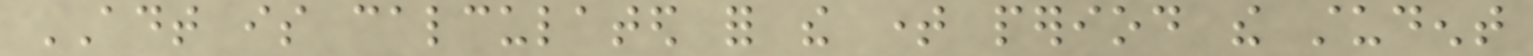ADT is calculated for the time period the student
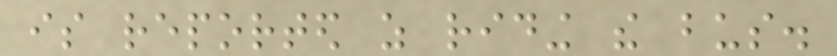is reported as riding the bus.
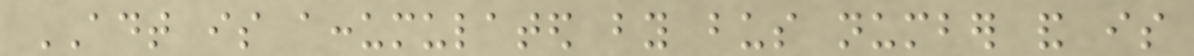ADT is accumulated by bus number and is
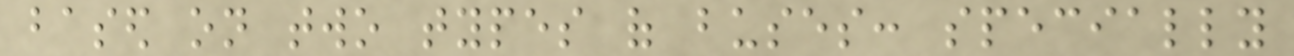based on two types of buses: specially
